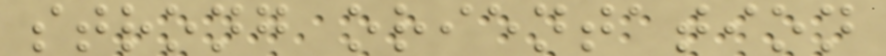strong orientation
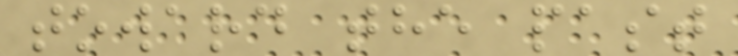toward the past
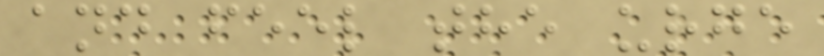and feel the urge
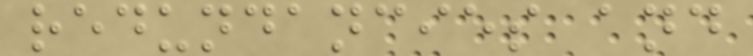redundancies and
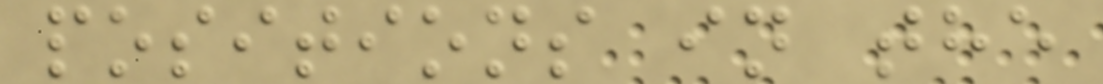positions in the
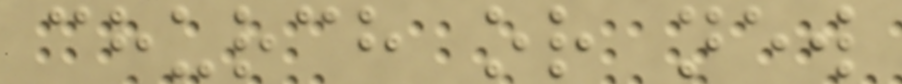church or new
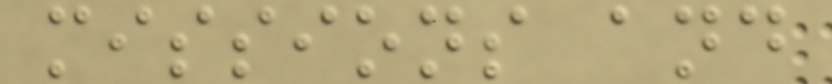missions and
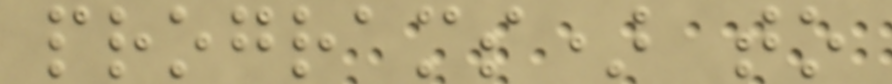programs) to
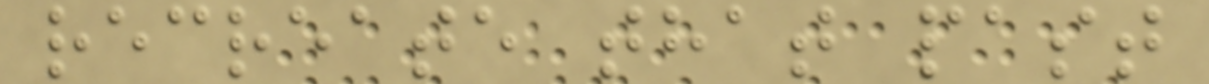recreate that past
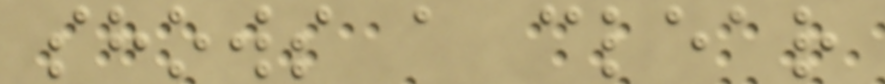shows a clear
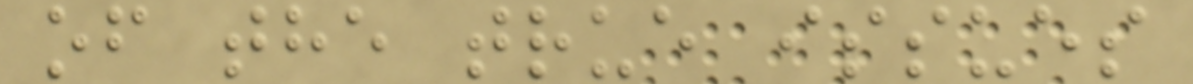of the true issues
